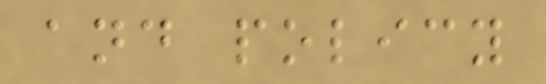and policy
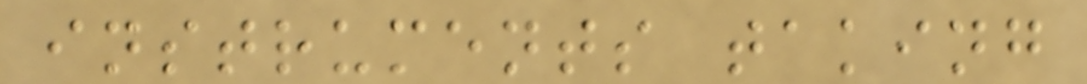instruments taking
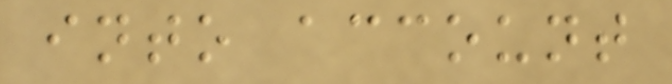into account
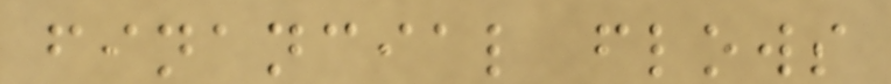financial flows
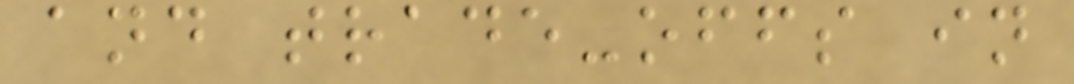and trade-offs in
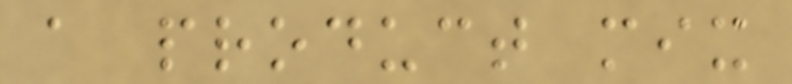a product mix
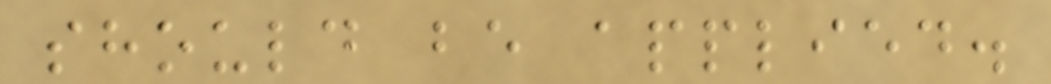should be applied.
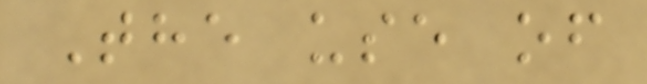The use of
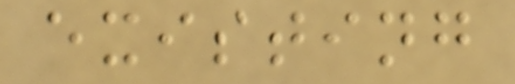existing
